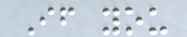If you
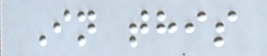In this
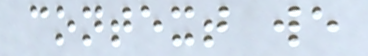context we
